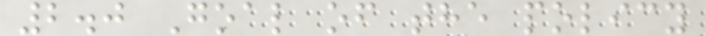2.0 Goal of the policy
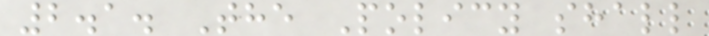2.1. The Policy shall
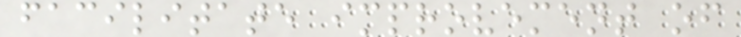facilitate improvement of
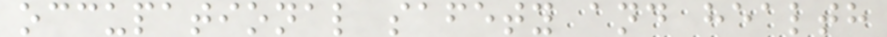occupational safety and health
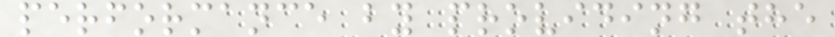performance by providing the
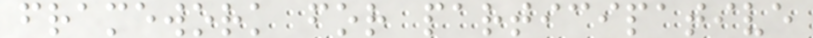framework for participative
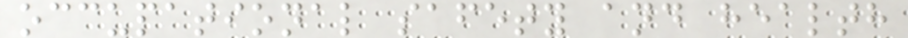occupational safety and health
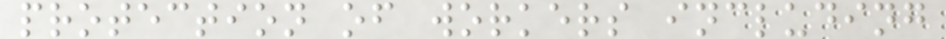protection of workers including
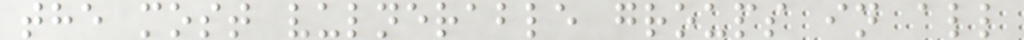the most vulnerable groups in all
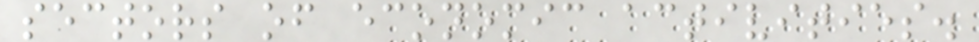sectors of economic activities.
